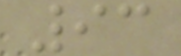93
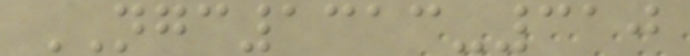NGC1313-310
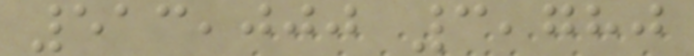513,000 3,780
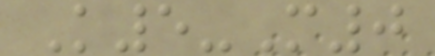K5-M0
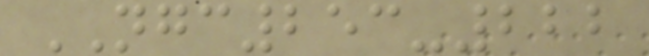NGC253-222
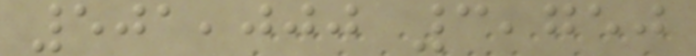501,000 3,750
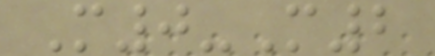M0-M2
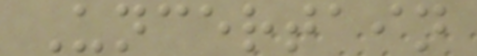Uncertain
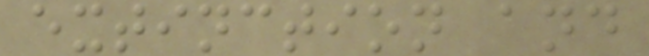extinction and
